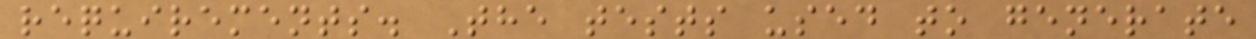requirements. The tests used to generate
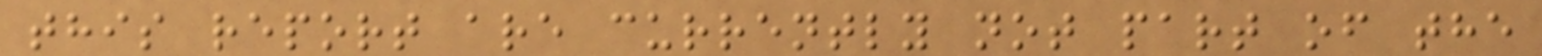this report are currently not part of the
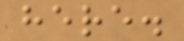here.
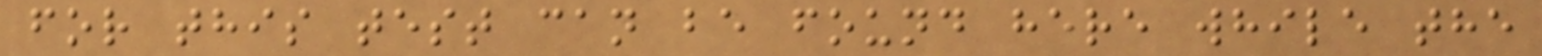for this test can be found here while the
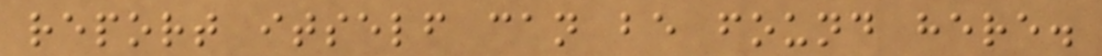report itself can be found here.
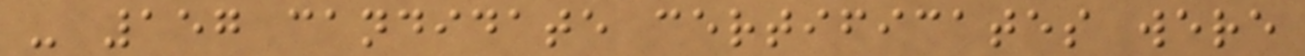- 157 candidate certificates were
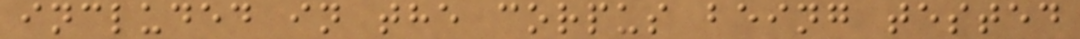included in the corpus being tested
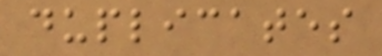duplicates
